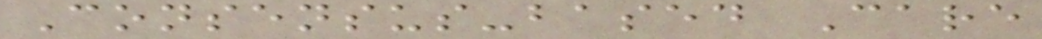Consensus-based Care
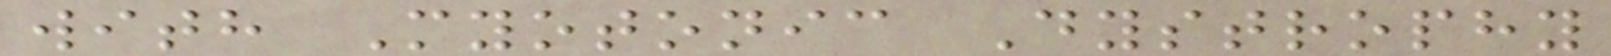with Myotonic Dystrophy
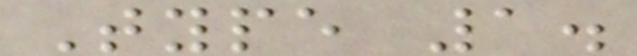Type 1.
